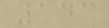143
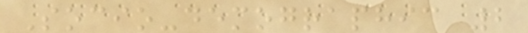Socio-demographic 2
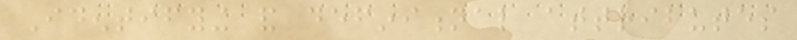Identifying and definitional attributes
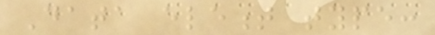Data element type:
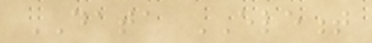DATA ELEMENT
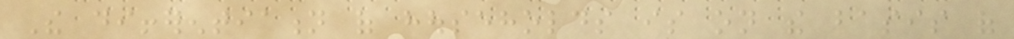The differentiation of households is on the basis of
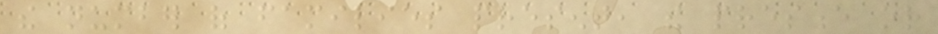the number of families present, the presence or
